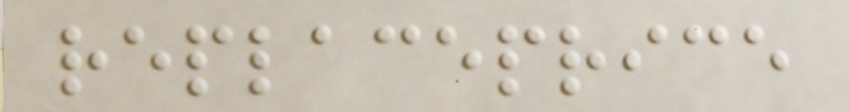replaceprice
